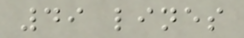49 lines
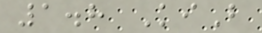1.8 KiB
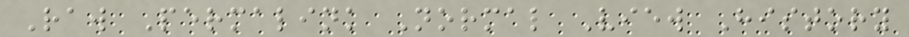Raw Permalink Normal View History
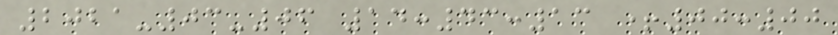2021-03-06 14:43:13 +00:00
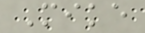Mike
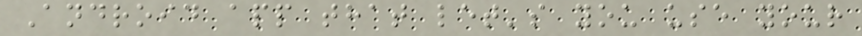Android app that let's you use your
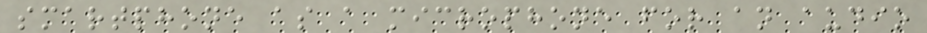smartphone as a microphone for an audio
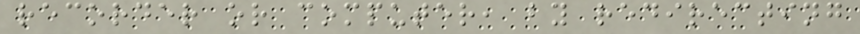recorder or computer, by redirecting
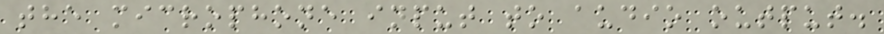the microphone input to audio output.
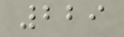229
